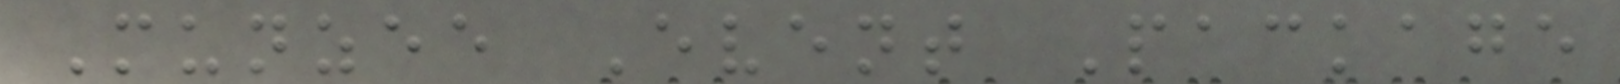Munzee Event Package
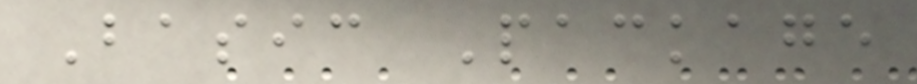Basic Package
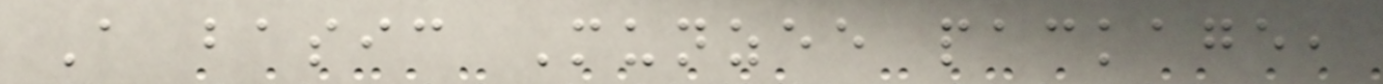A basic Munzee package,
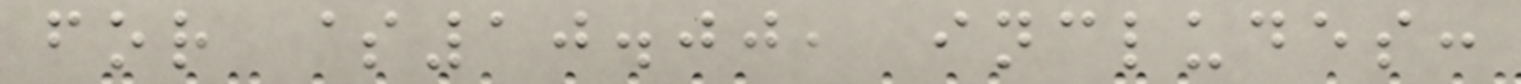for $10.00, includes:
